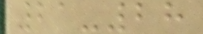21-28
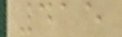415
